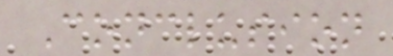Conclusion
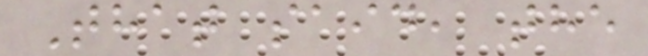That said, the
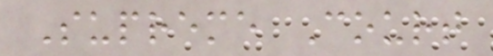Supreme Court
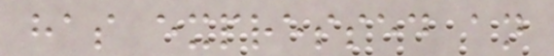has expressed an
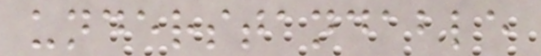understandable
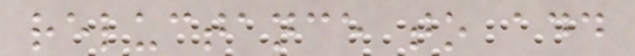reluctance to add
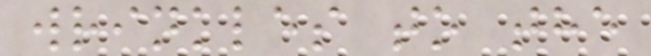wrinkles to the
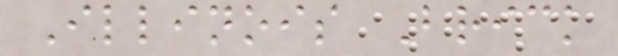Illinois Brick
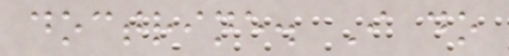doctrine. I do
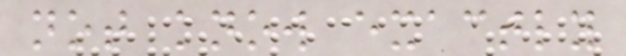not know exactly
